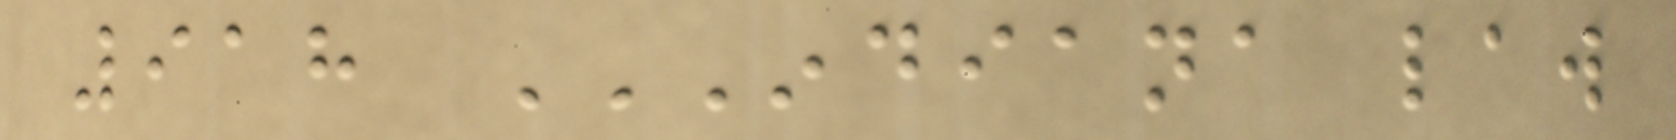918 INDIANA LAW
